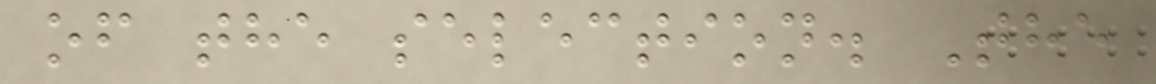of the selection. The
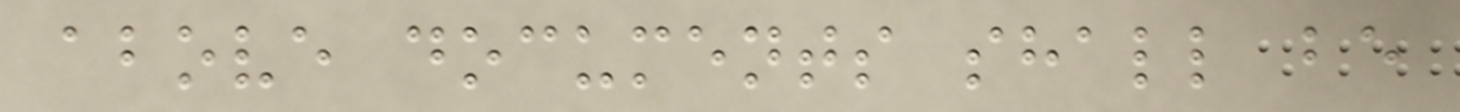above documents shall be
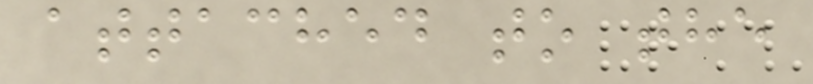attached to the
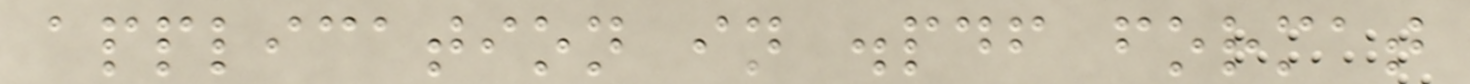application in .pdf format
